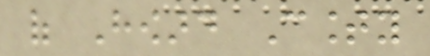of Howard County
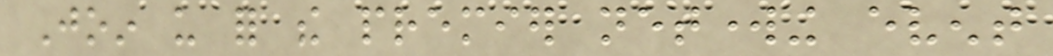Join us for the premier networking event
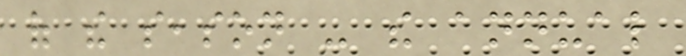of the season - the annual
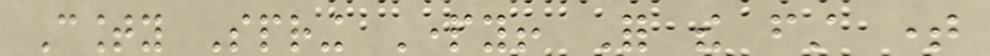County Spring Party! For the first time
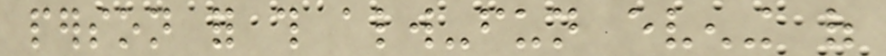person for this always-fun evening of
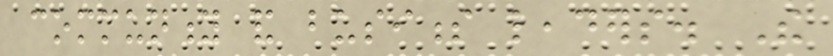community and business leaders. The
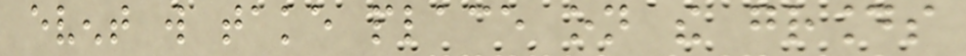event will take place on the grounds
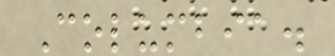Columbia.
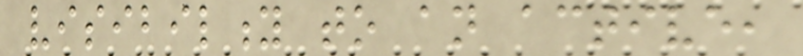visibility to an active,
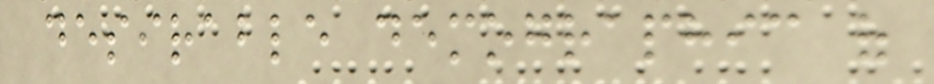desirable demographic of
